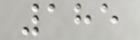185
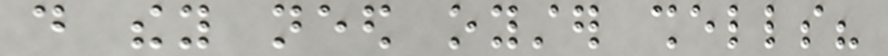do they need oyster shells?
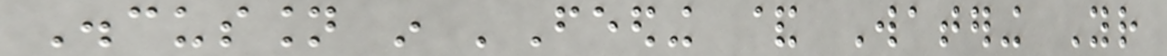Discussion in 'Feeding & Watering Your
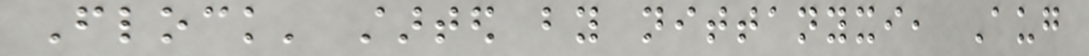Flock' started by nittanyxi, Aug
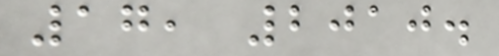17, 2010.
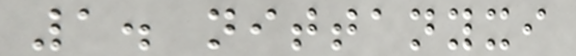1. nittanyxi
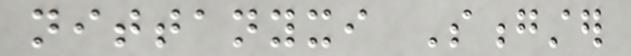nittanyxi Songster
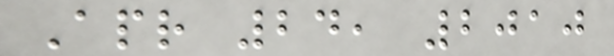Apr 24, 2010
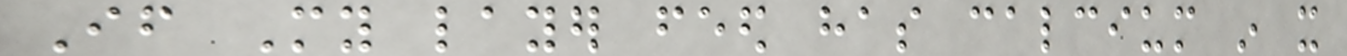If My layer feed has calcium in it
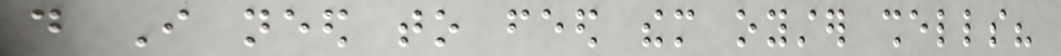do I need to feed them oyster shells?
